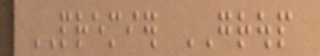PREMIER GROUP
